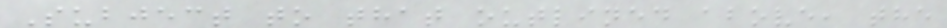Subject to that outlined above, the
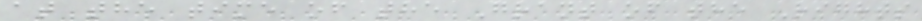at the time of the Grant of the Rights
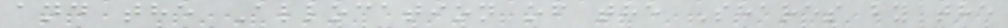and the Allocation of the Shares by the
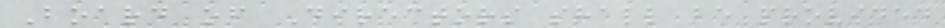Board of Directors shall be provided
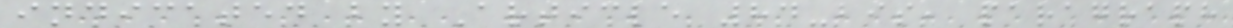indicated by Article 84-bis, paragraph
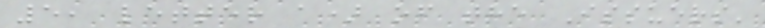5, letter a) of the Issuers'
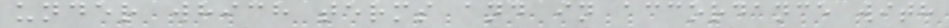under which terms and in accordance with
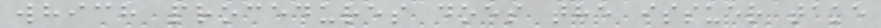which procedures does the issuer take
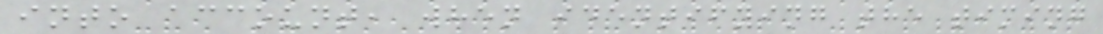into account, when identifying the timing
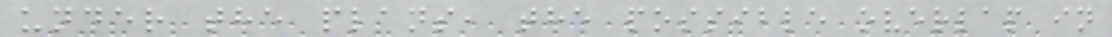under the plans, the possible overlap in
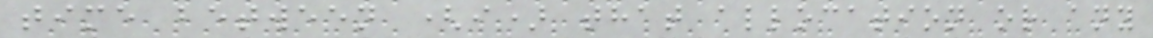time between (i) that allocation or any
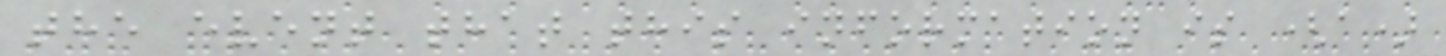the event that this information is (a)
